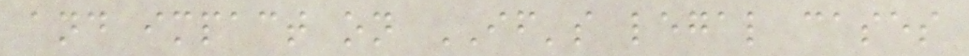and impact on IF's legal cases
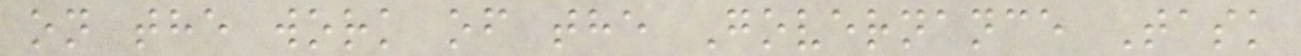on the work of the Governance Task
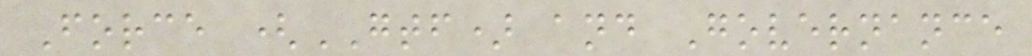Force (GTF) and Governance
